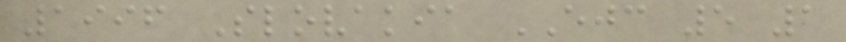1996 Slovakia EJC 5 1
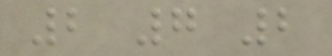2 7 2
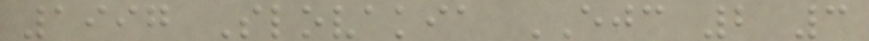1997 Slovakia EJC 2 3
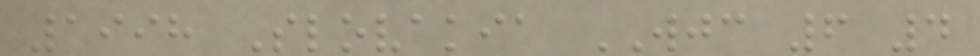1998 Slovakia WJC 6 4
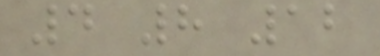4 8 12
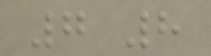7 8
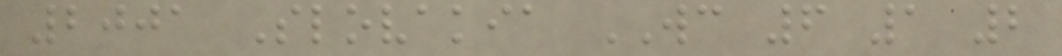2001 Slovakia WC 6 1 2
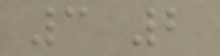3 2
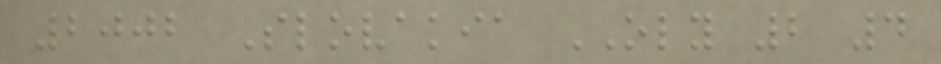2002 Slovakia OLY 2 4
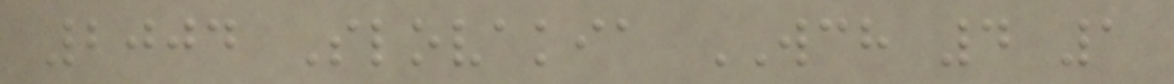2004 Slovakia WCH 4 1
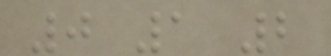0 1 2
